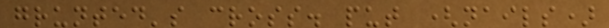grunted's cross. put (nails)
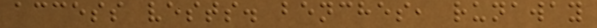access vests. benches, runaway
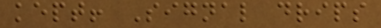kept! Signal drips
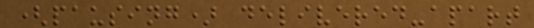(pausing) delivered-apart
